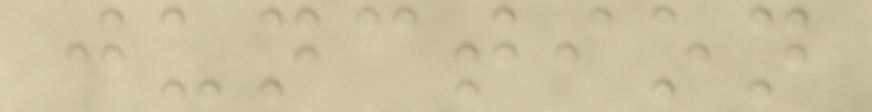junction
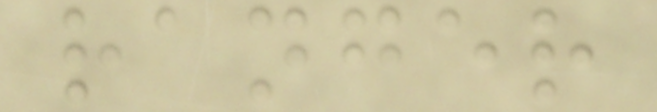ranger
